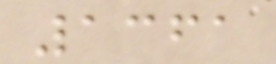1361
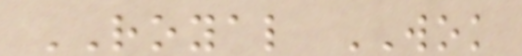ROYAL WOK
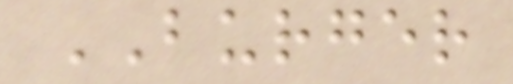BURGER
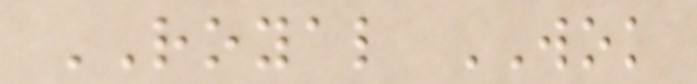ROYAL WOK
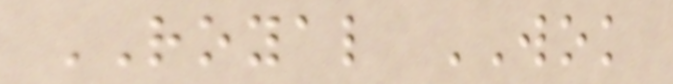ROYAL WOK
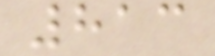813
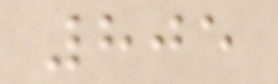805
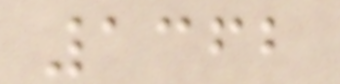1362
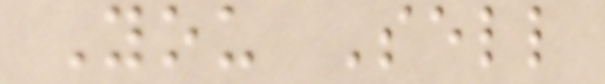You Sell
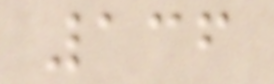136
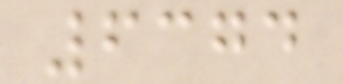6374
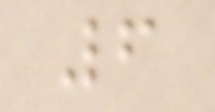6
